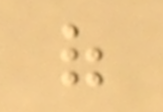of
